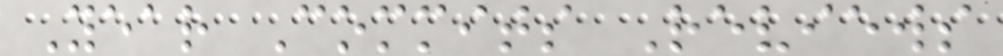Year Commits Reviews
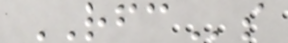RFCs
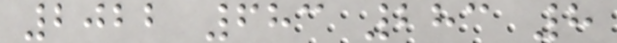2022 683 283 8
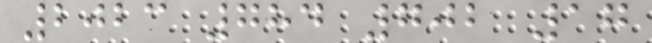2023 784 702 17
